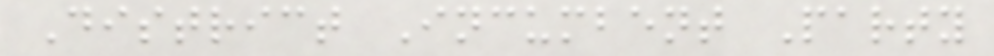District Incumbent Party
